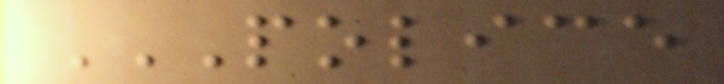POLICE
